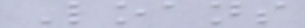Loans
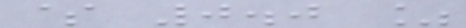$ 0.0 %
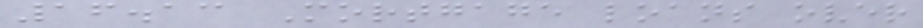16.13 Mortgage loans over
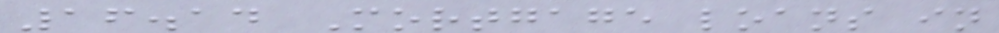16.14 Mortgage loans in
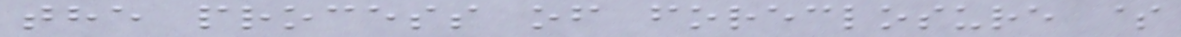the process of foreclosure $
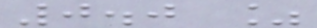0.0 %
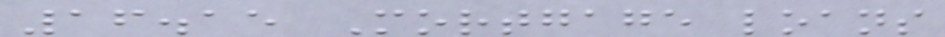16.15 Mortgage loans
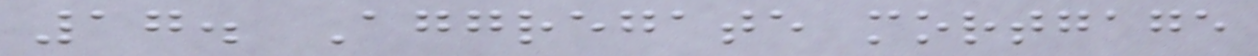17. Aggregate mortgage
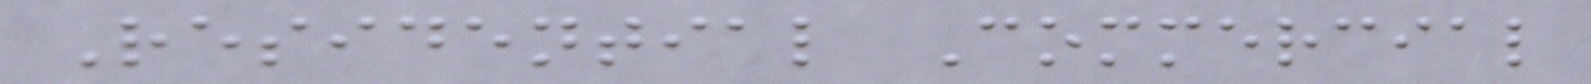Residential Commercial
